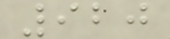920
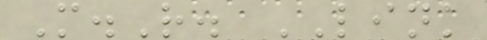M.R. LINK
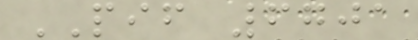PIF 6701
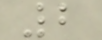2
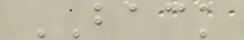BACK
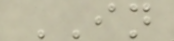IN
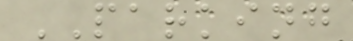PARKING
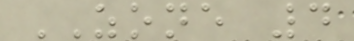ZONE 4
